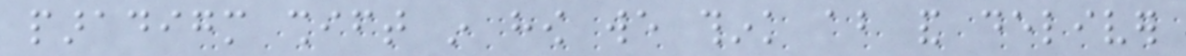paradigm shift in how we think about and deliver
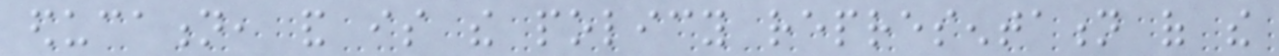education, and is the policy representation of the
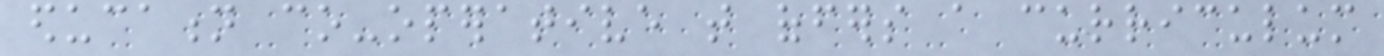education co-operative that offers a curriculum
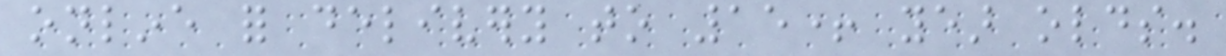online for delivery to 15+ year olds.
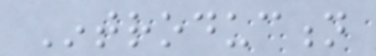Introduction
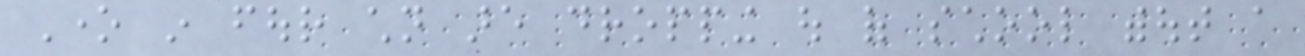One in four children are dropping out of school without a
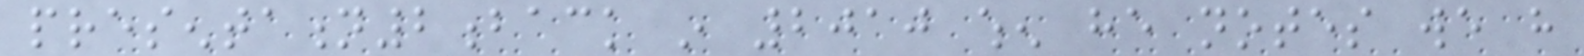presentation2back in 2010 when he notes we have
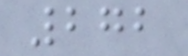272
